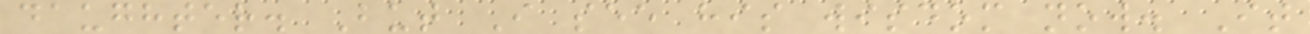daughter. But I see his wisdom now. It
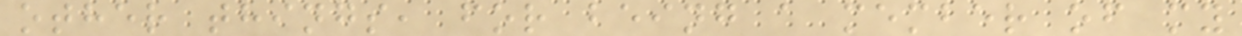other things, for being a member of my
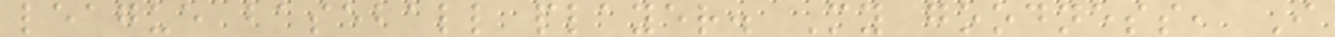league baseball player. My goodness, I
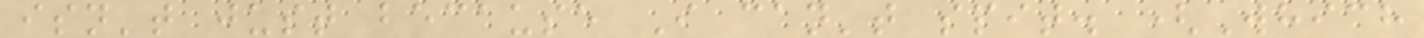isn't just because I can't spit. (Which
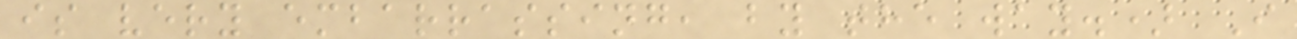is very embarrassing, by the way.) I
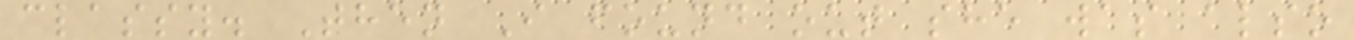classy. Then I found out she was also
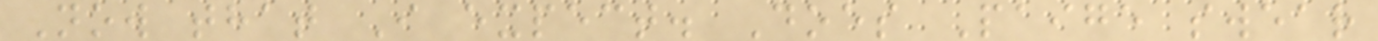Now that I expect. Does Paige swear
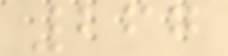267
